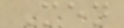Men
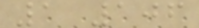1 106
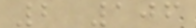2 106
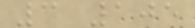3 105
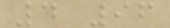4 96
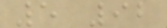5 92
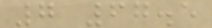7 67.5
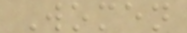Women
